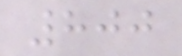800
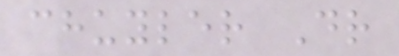chuyler Dr
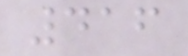416
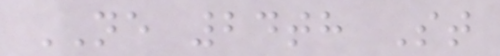NE 24th St
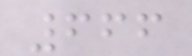666
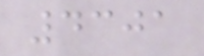4301
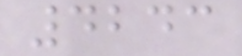4243
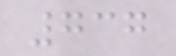737
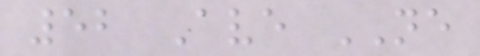52 Ave NE
